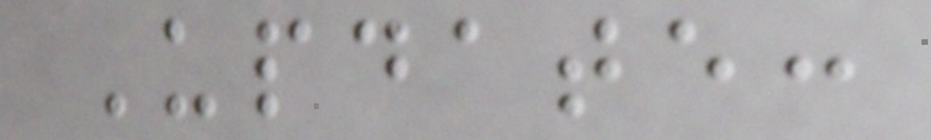Update:
